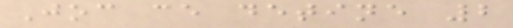Joc ce detine 2
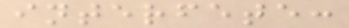interfete:
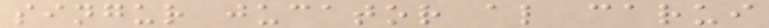singur jucator al carui
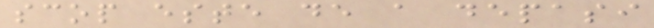scop este de a depasi
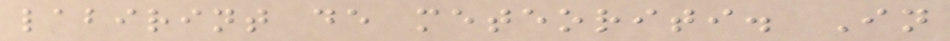labirint de meteoriti. In
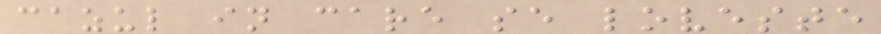cazul in care se loveste
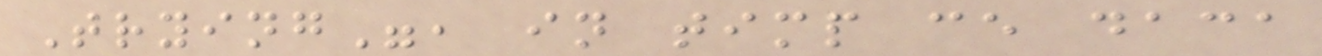Trying", in timp ce daca
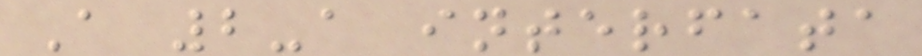A 2-a interfata
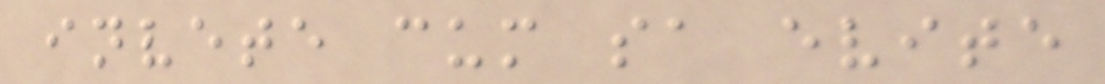invete cum sa evite
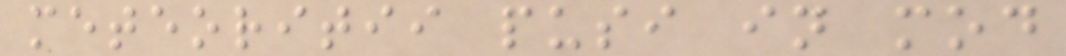meteoritii pusi in mod
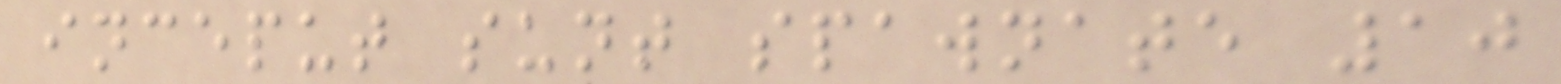inceput sunt spawnate 10
